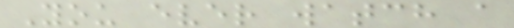You ever watch a
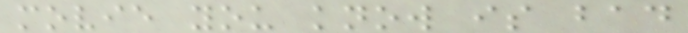movie you know is bad
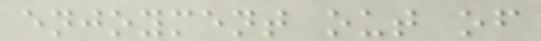enjoyment out of
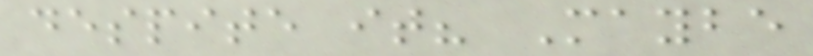despite it? Maybe
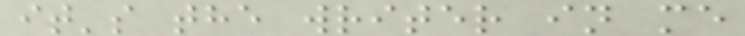it's the writer in me
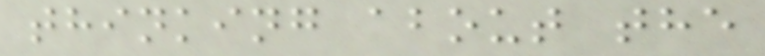thinking about the
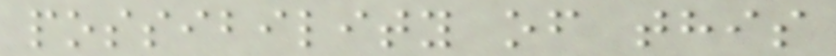possibility of this
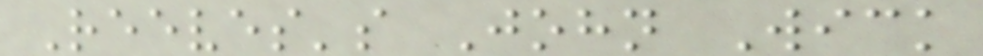Reeves's John Wick
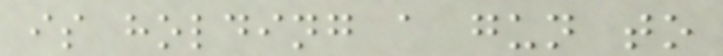is holding a gun to
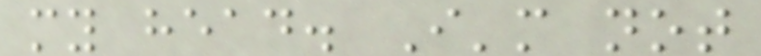my head. I'm not
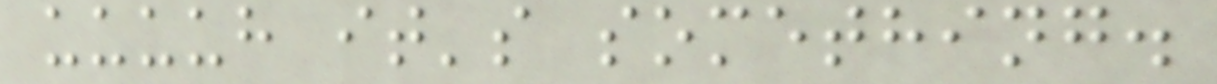uuuuh it's something.
